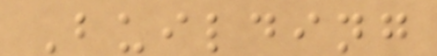Building
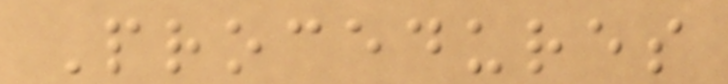Procedures
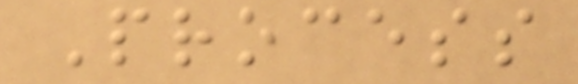Process
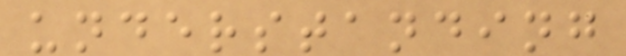understanding
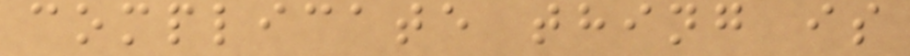complicate thing is
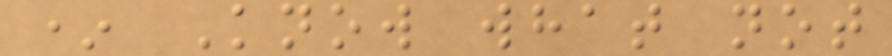* Know what not
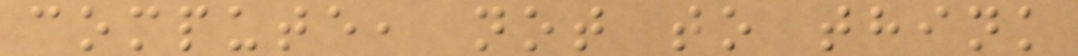compute, not to think
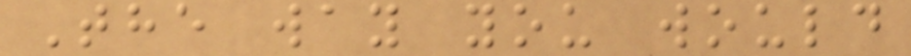The way you would
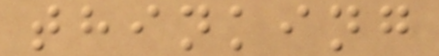thinking
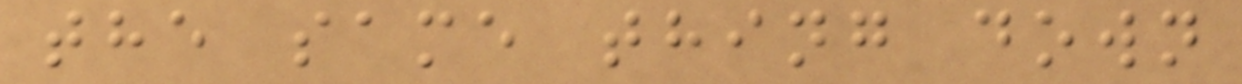the same thing down
